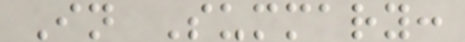In Summary:
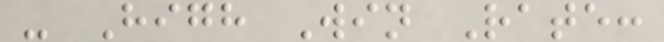- High Win Rate:
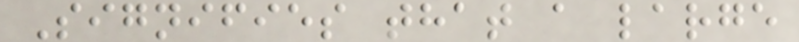Signifies that a large
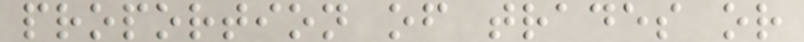proportion of trades or
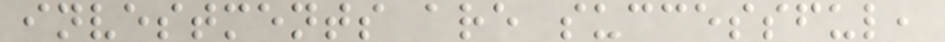investments are successful,
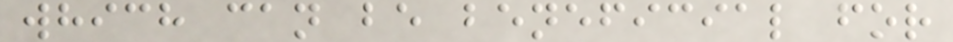which can be beneficial for
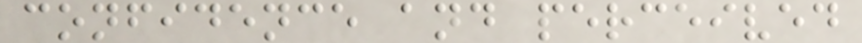confidence and perceived
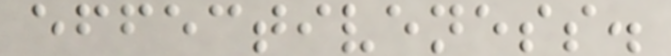effectiveness.
